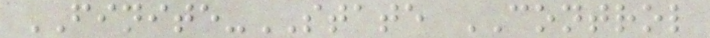FINITE-STATE CONTROL
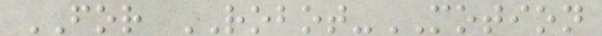FOR ROBOT-MOTION
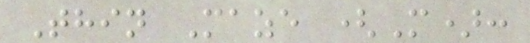Thin Maze (M):
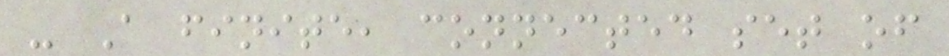- A finite, connected set of
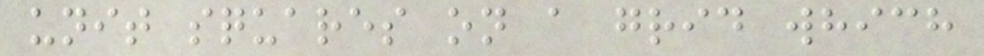unit squares on a grid which
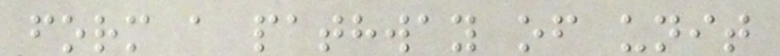form a pathway of unit
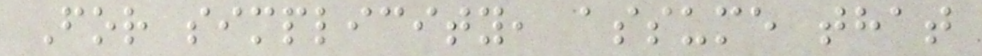For simplicity, assume that
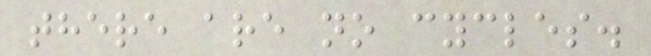there are no cycles.
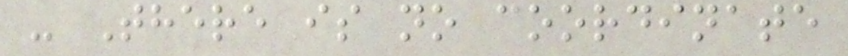- There is no coordinate
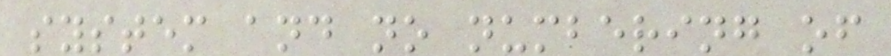system and no numbering of
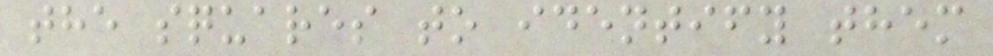the squares to identify them
